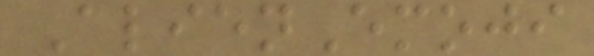AlienEmoji
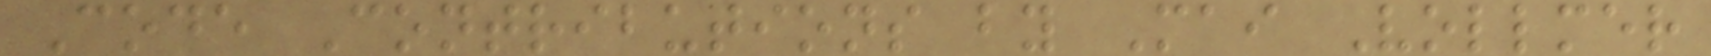Code Contributions by Mai Vollmer
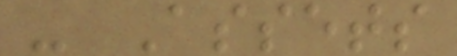- Assets
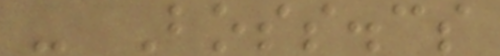- Boss.cs
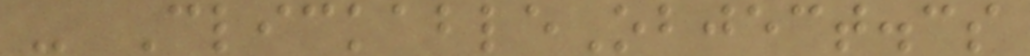- ClickableObject.cs
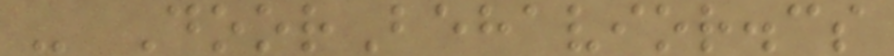- DoorBehavior.cs
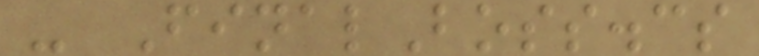- FinalBoss.cs
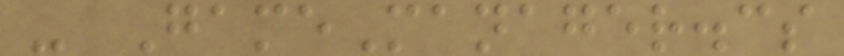- GameManager.cs
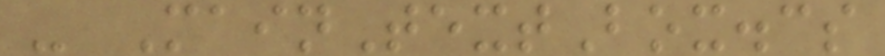- MainTextBox.cs
